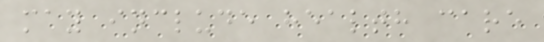may include health care
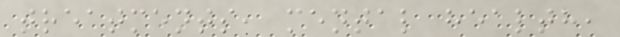treatments, mental health,
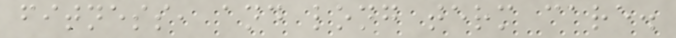fitness, and long term care.
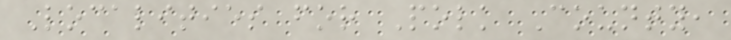Localities for Polk County,
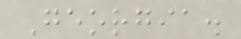Georgia.
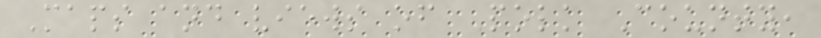Maps and views of Polk County,
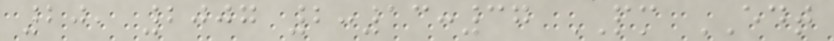20, 2007 2:13:37 PM EDT
